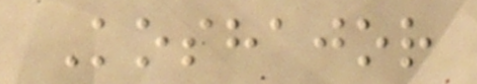Koshajor
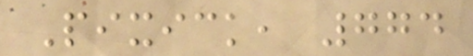Pixick, 774
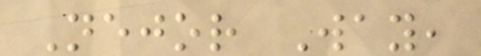Nejor Way,
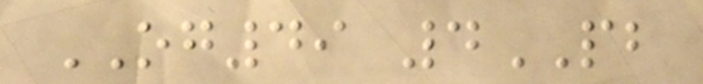OG49 4PB
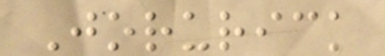Jorurick
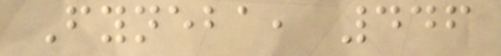Fyneba, 446
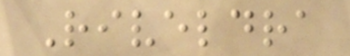Riveldra
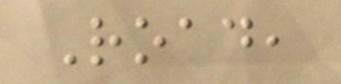Road,
